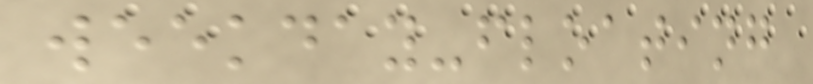weekday-floating
